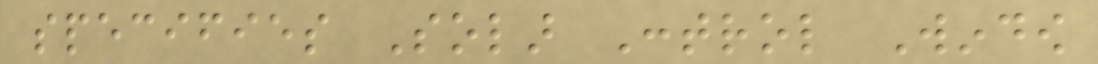specifies Solar Control Window
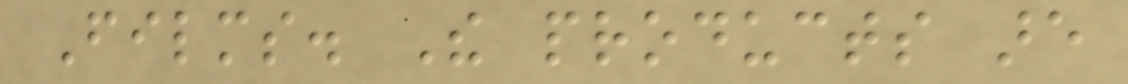Films. The products are
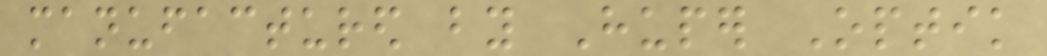manufactured by Huper Optik
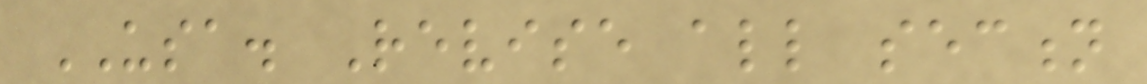USA. Revise all section
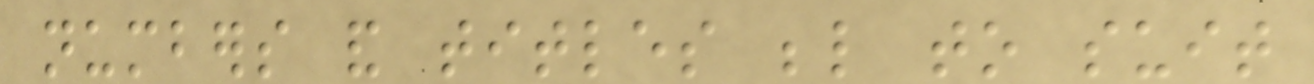numbers and titles below to suit
